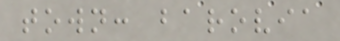town: barovia
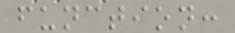function:
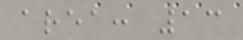area: 13
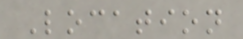Location
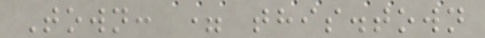Town: = this.town
